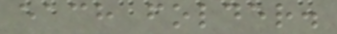each folder.
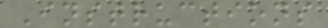Instructions
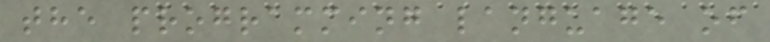the programming language of
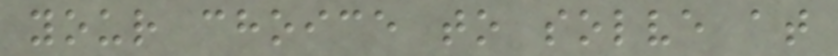your choice to solve at
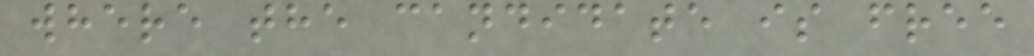where the candidate is free
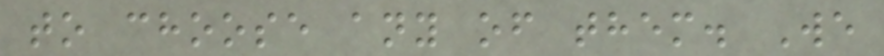to choose any of them. We
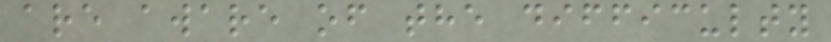are aware of the difficulty
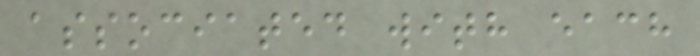associated with each
